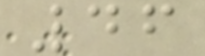46
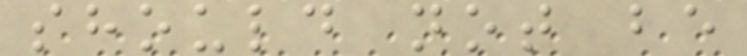should not be
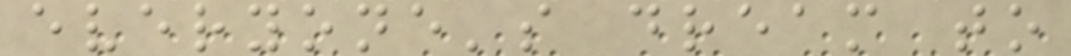everyone's dream to
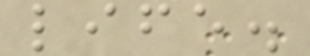life.
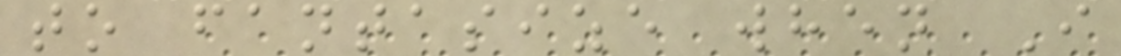to fantasize when I
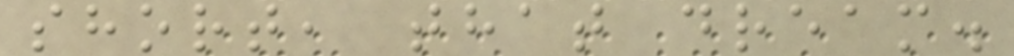short, that dream.
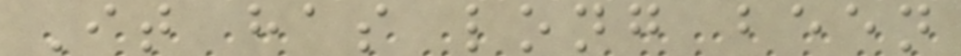It has long been
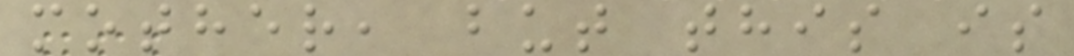mother, but this is
